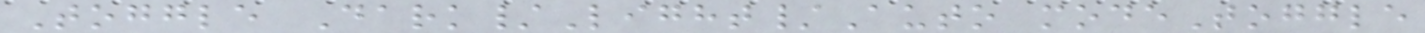Toggle Dark/Light/Auto modeToggle
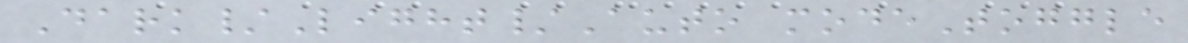Dark/Light/Auto modeToggle
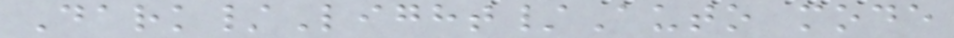Dark/Light/Auto mode
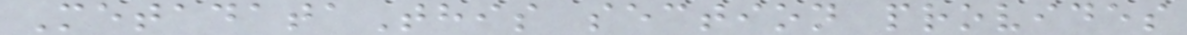MetadataThis section provides
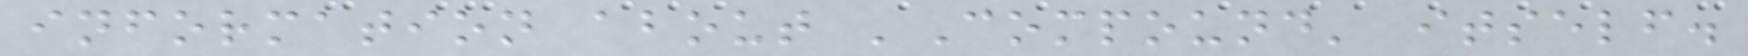information about 'Compound' itself.
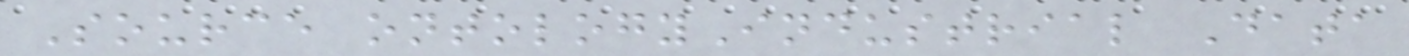Source ontologyIndustrial Data
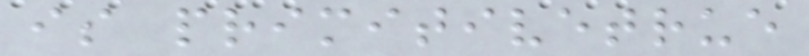is primitivetrue
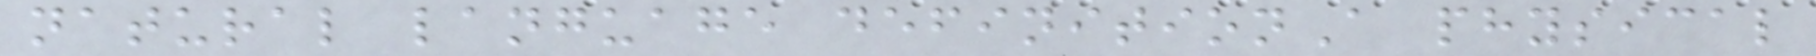natural language definitionA physical
